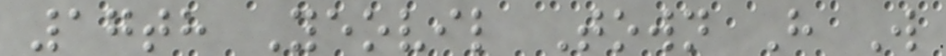17th Yeovil Town H W
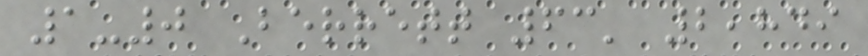1-0 Berrett 63' 2,849
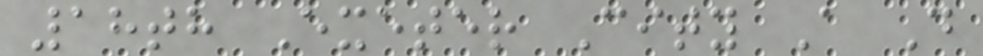18th Exeter City A D
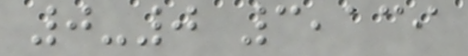0-0 3,139
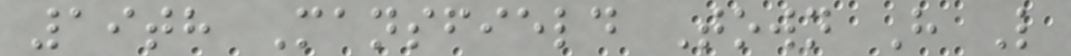19th Mansfield Town H L
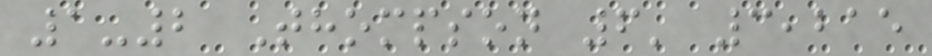1-2 Thompson 6' 3,215
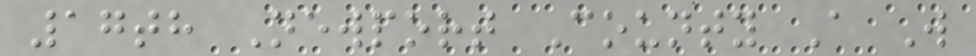17th Newport County A W
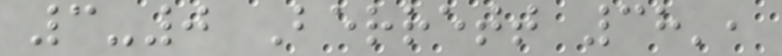3-0 Berrett 38',
